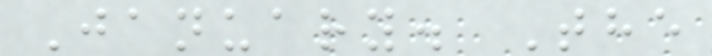January. The
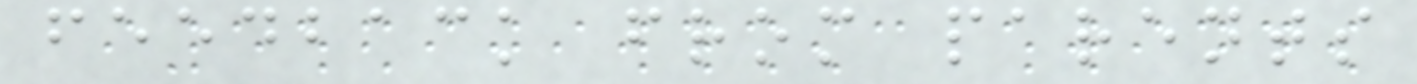feedback from parents
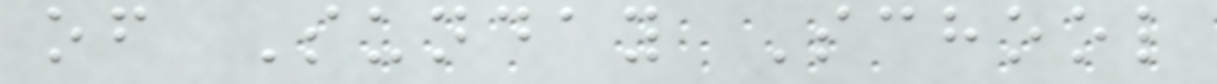of Sunday School
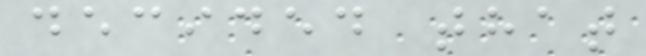decided that
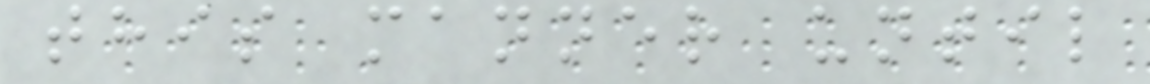this manner until
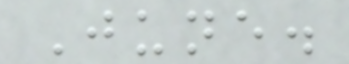June.
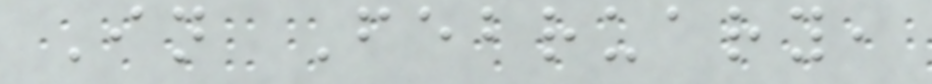In February,
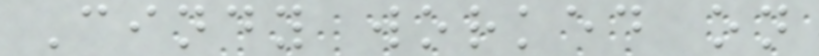Cindy worked on
